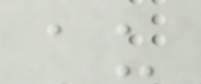au
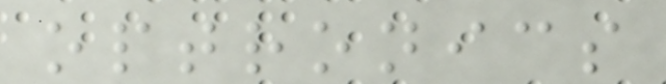optronics
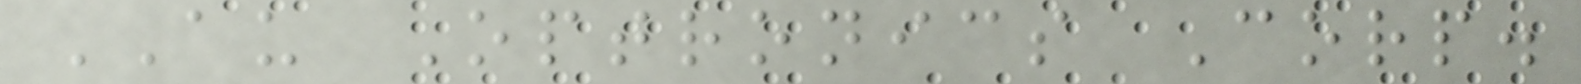AU Optronics Corp.
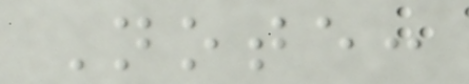Note:
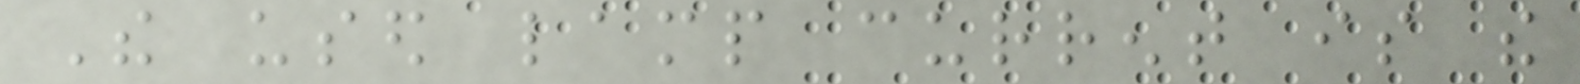The used lamp current is the
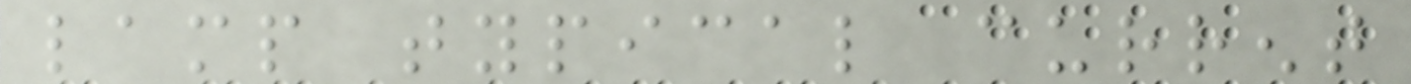lamp typical current
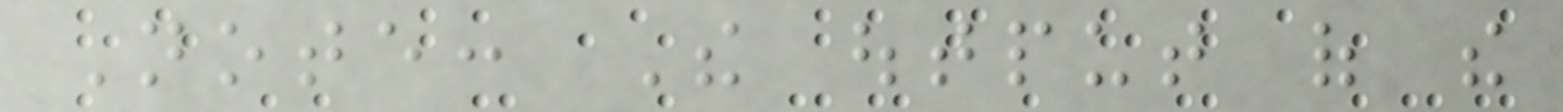Note: The output of the
